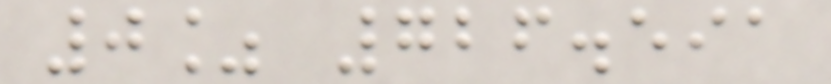0% 726.591
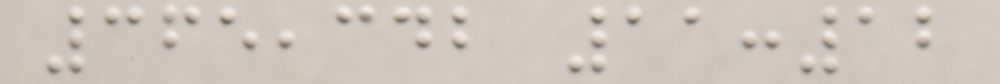365,342 11:12
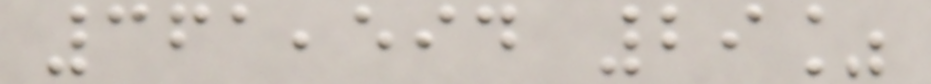361,594 29%
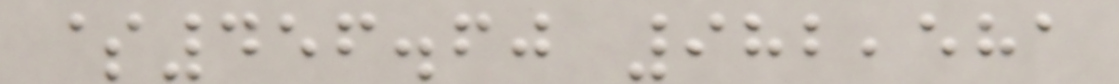$456.60 982,581
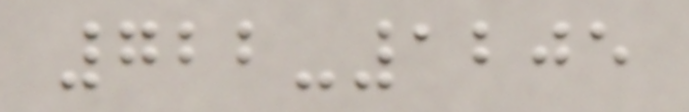722-1205
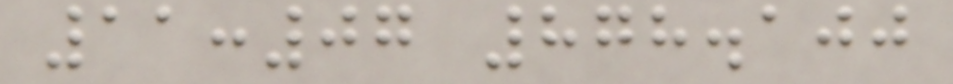11:07 878.100
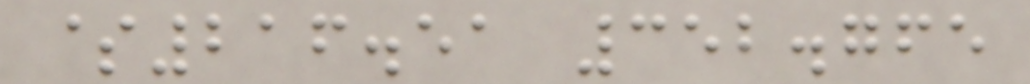$216.51 352.765
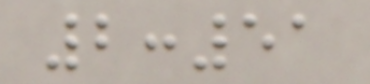2:51
